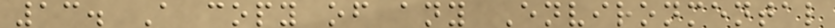13. A copy of any Environmental
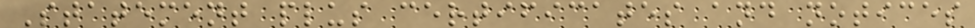Statement plus certificates and notices
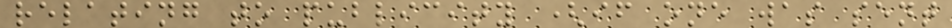relating to publicity (if one was sent
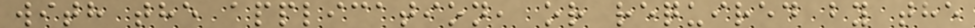with the application, or required by the
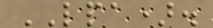LPA).
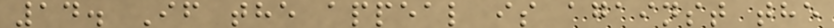14. If the appeal is against the
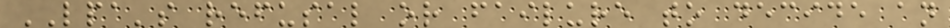LPA's refusal or failure to decide an
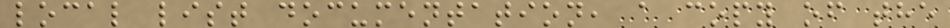local list documentation, a copy of the
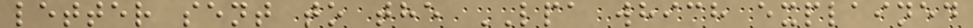letter sent to the LPA which explained
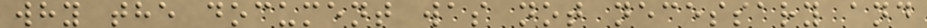why the document was not necessary and
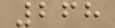268
